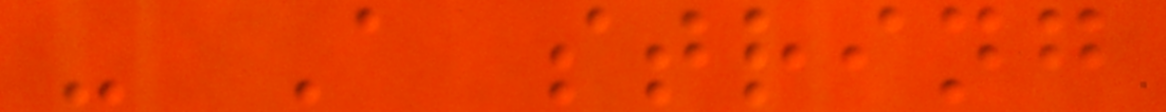- A string
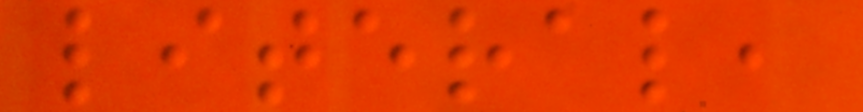literal,
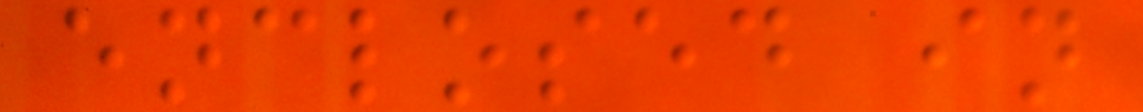enclosed in
